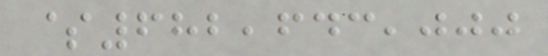$682,643,000
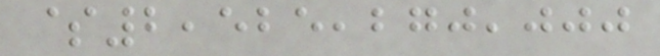$2,525,270,000
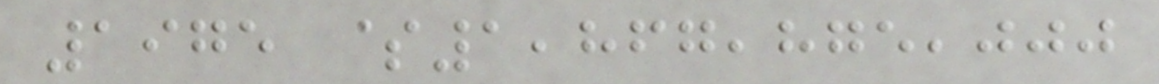1975 $1,867,875,000
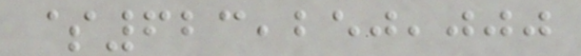$623,250,000
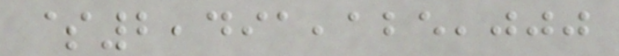$2,491,125,000
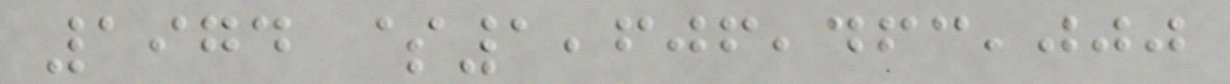1974 $1,606,463,000
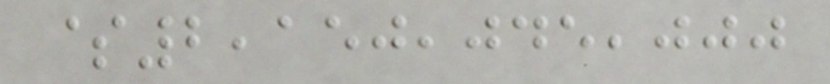$2,150,045,000
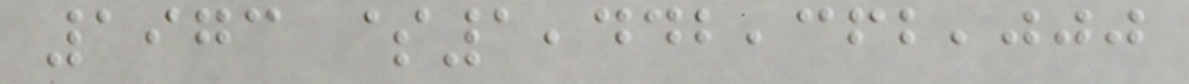1973 $1,442,362,000
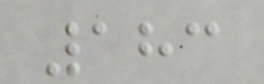183
